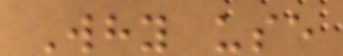Why use
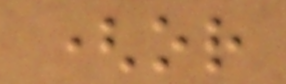(or
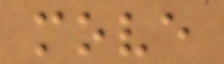move
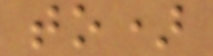to)
